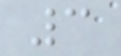3
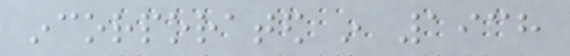incorporated in 1938
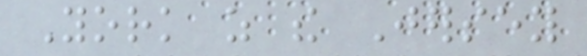York as the Jersey
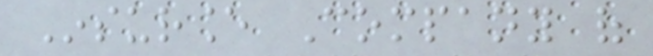Insurance Company of
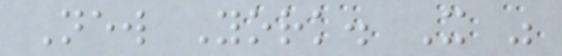New York. It was
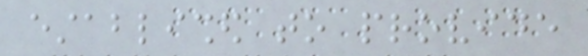established to provide
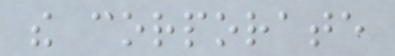the corporate
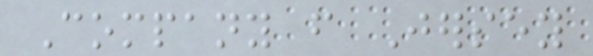Company from Jersey
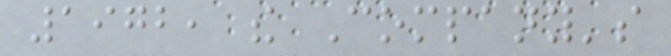1972, the Company's
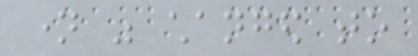name was changed to
